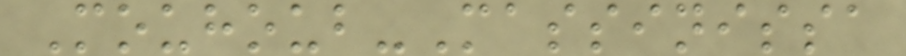Mouhoub-Massinissa
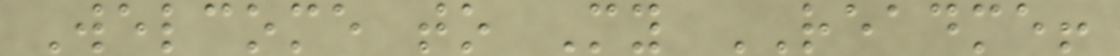Welcome to My README!
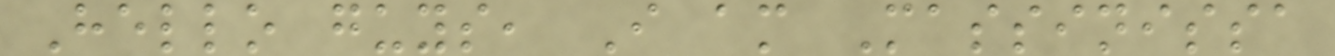Hello guys, I am Massinissa
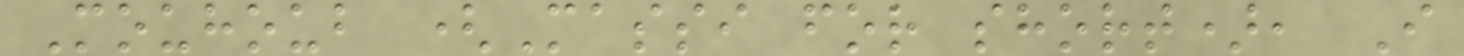Mouhoub (Massi for short), I
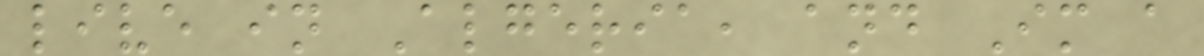live in Algeria, and Im a
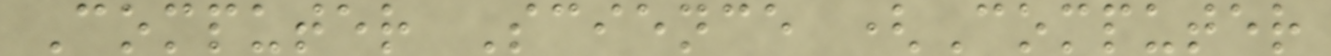Computer Science (Computer
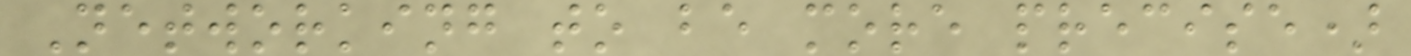Networking to be more precise)
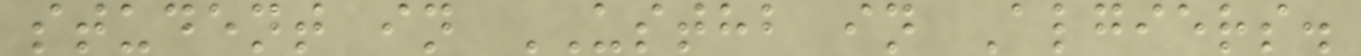student in USTHB in Algiers.
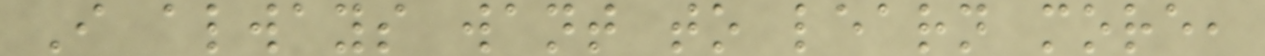I always want to learn more,
